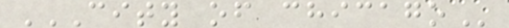CITY OF CHICAGO
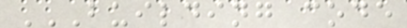BUILDING CODE
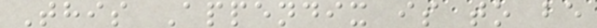This Appendix is to be
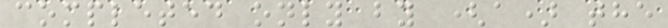completed only by (a) the
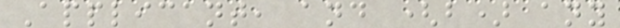Applicant, and (b) any
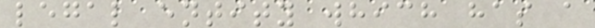legal entity which has a
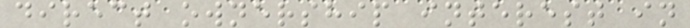direct ownership interest in
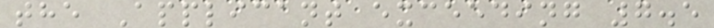the Applicant exceeding 7.5
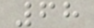68
